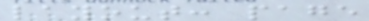layout: page
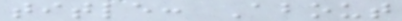title: About
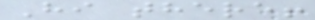Hi there!
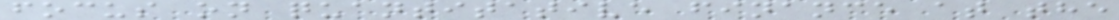focus on quantitative finance at the
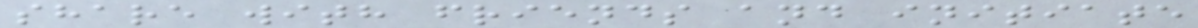share with friends and initiate
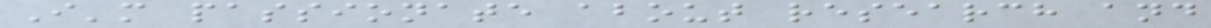I'm passionate about research and
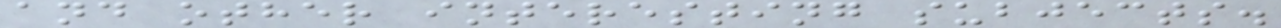and other interesting subjects.
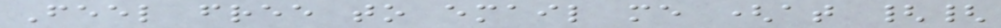Feel free to email me (at {{
